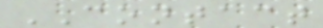CONTACT
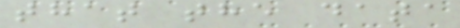that the data
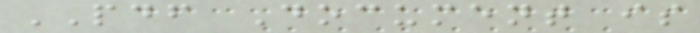PDF Document is
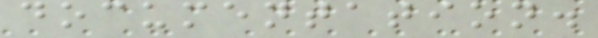documentation.
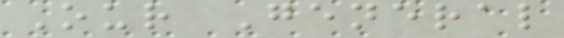Our General
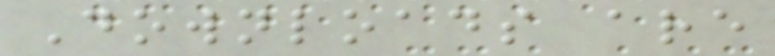Downloads are
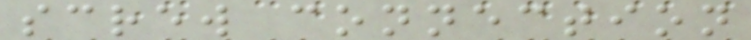screw connection
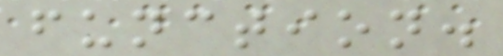function.
